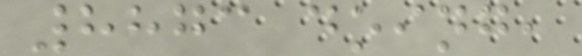8873 doing,
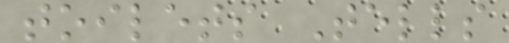toilets Tells
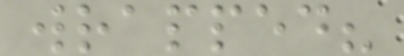wrapped?
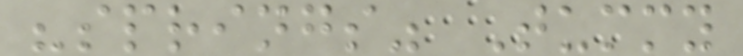"springs" Tummy
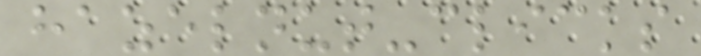hazelnut-clicks
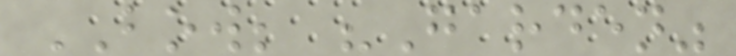BOW; "Garden"
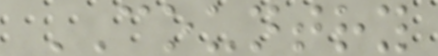COUNTRY
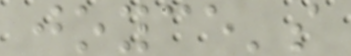joyce's
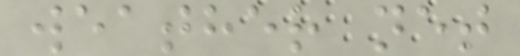weather net
